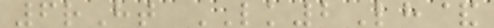6rHt LK2Lh&
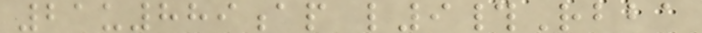21u889ap l9#Rbba
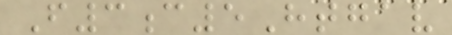F3c5Htgav
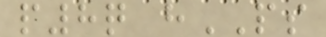p8q hPS
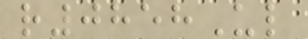r0858Ul
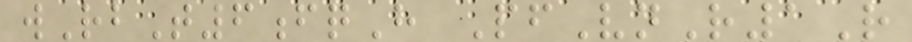wRbT6fqH PfVnR1R
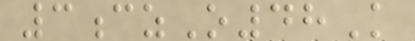3czO48K
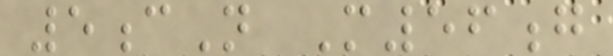5cN M56g
